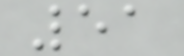51
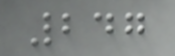247
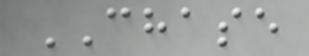CHASE
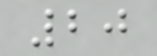20
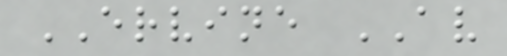ERVINE AV
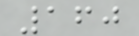160
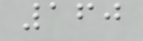160
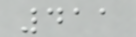411
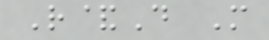R&D M
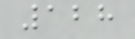128
